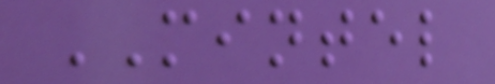MINTEL
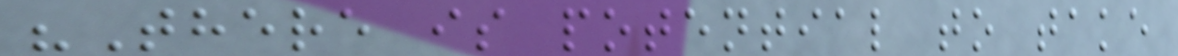"There is potential to take
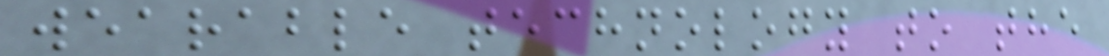wearable technology to the
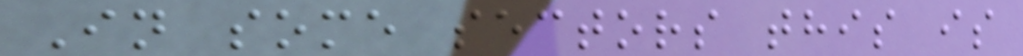In some sectors this is
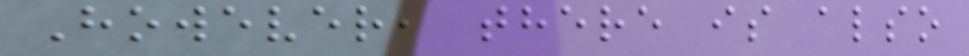However, there is also
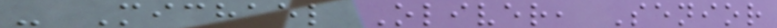- Michael Oliver, Senior
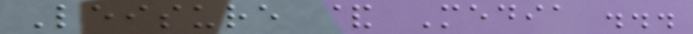Leisure & Media ...
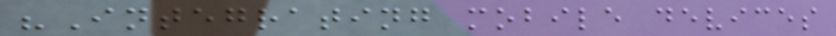"Integrating mobile devices
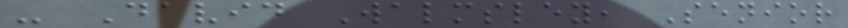- David Walmsley, Senior
